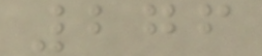276
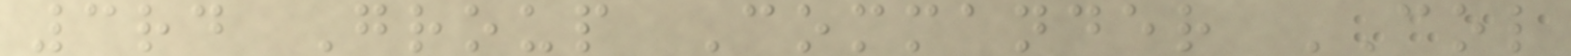3rd Group Commander COL
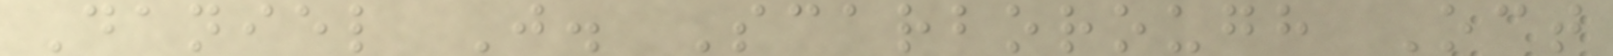Daniel J. Scarborough Oct
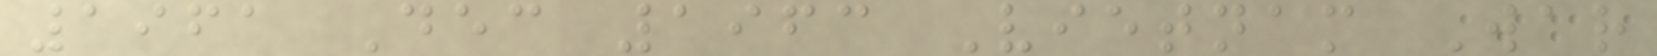1961 Dec 1963 Vietnam War
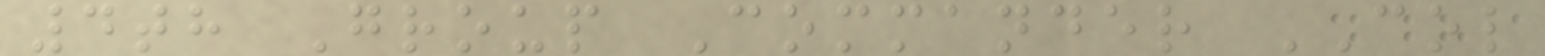4th Group Commander COL
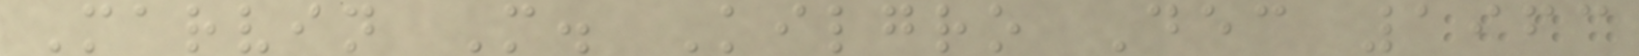Marvin M. Kilgro Dec 1963
